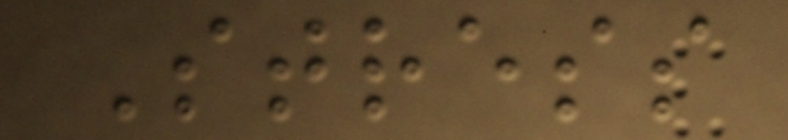Stress
